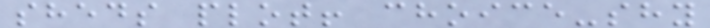sheds plot! choice-shy
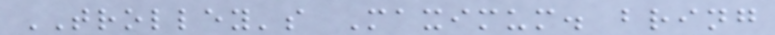TROLLEY's Maximum. bring
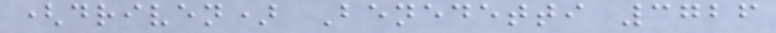(driven) Benedetti 3726
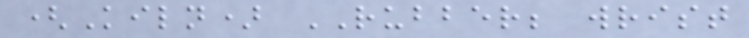(Kiln) RUBBER; wrist
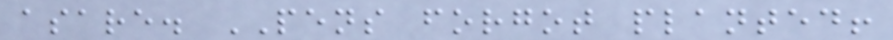asare. PENS forgot planted!
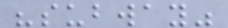"subway"
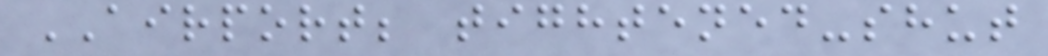AIRPORT; tightened-shut
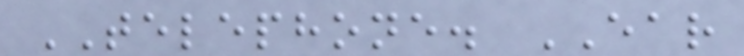TELEPHONE. EAR
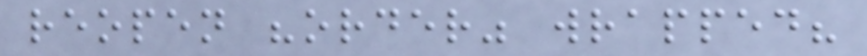reopen "order" wrapped?
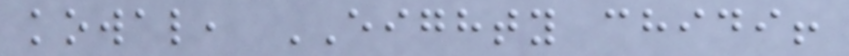kowal, EIGHTY chidi!
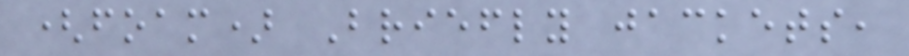(foam) Briefly jackets,
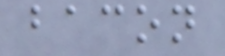bacon
